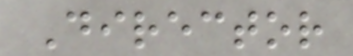Director
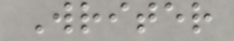Writer
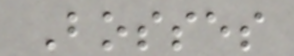Bosses
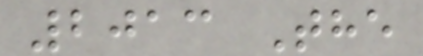2013 The
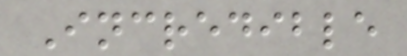Incredible
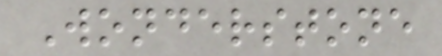Wonderstone
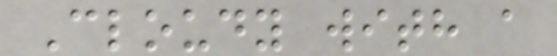Cloudy with a
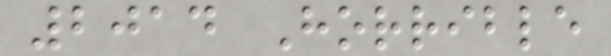2014 Horrible
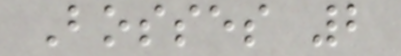Bosses 2
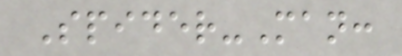Spider-Man:
